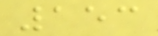153
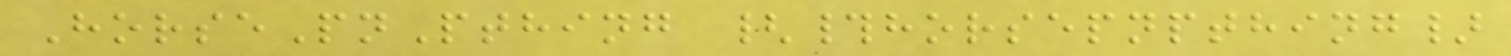HorsePnPthing {#horsepnpthing}
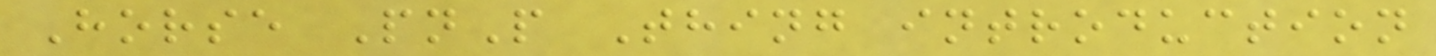Horse PnP Thing introduction
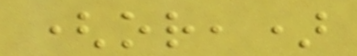(or,)
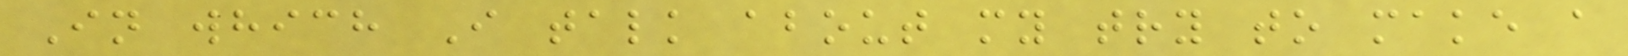In which I talk about my try to make a
